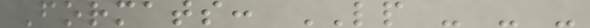Formats: LP - - -
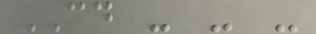CD - - -
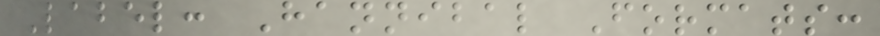Label: Hannibal Formats:
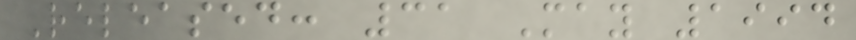Released: 31 May 1994
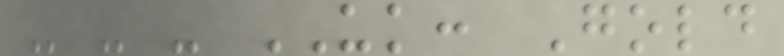- - - UK: Gold
